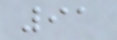91
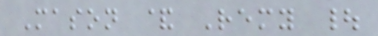Mason & Remy |
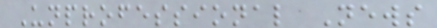Unprofessional News
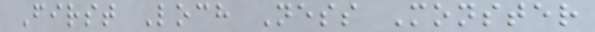First Loch Ness Monster
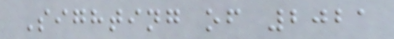Sighting of 2021
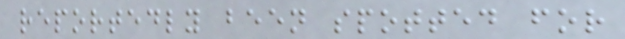reportedly been spotted for
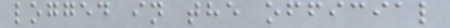logged in the official
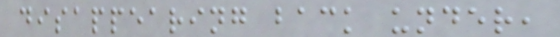disappearing back under,
